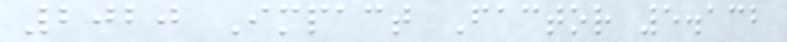2020 Impact Factor 5.132
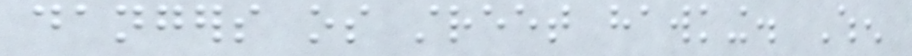dangers os street hawking. When
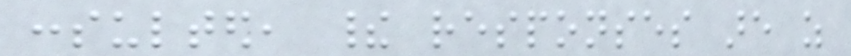consulted, their responses are as
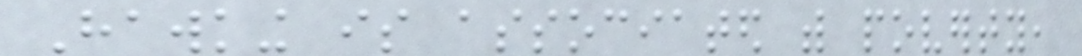Hawking is associated with poverty,
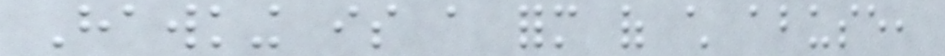Hawking is a form of child abuse,
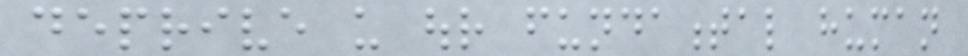deprive us our fundamental human
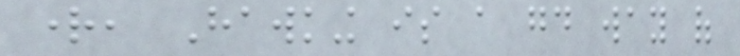right, Hawking is a good way of
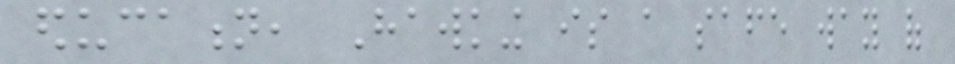education, Hawking is a safe way of
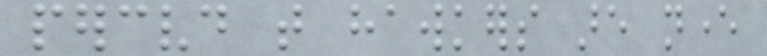perceived that hawkers are never
